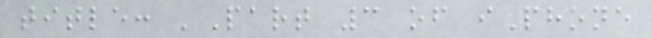title: 'Part 3 of iPhone
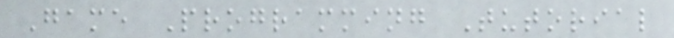Game Programming Tutorial
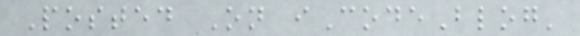Posted On iCodeBlog'
